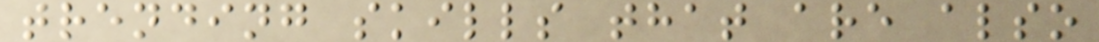trending skills that are also
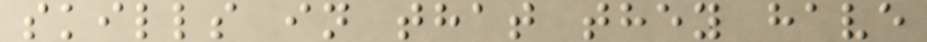skills in that they have
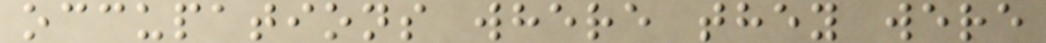occupations where they were
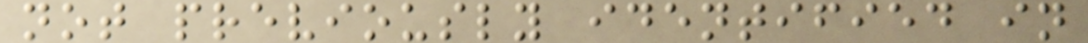not previously identified in
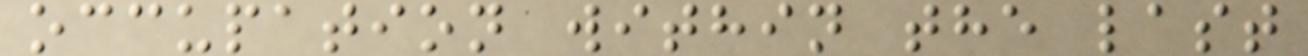occupation within the last
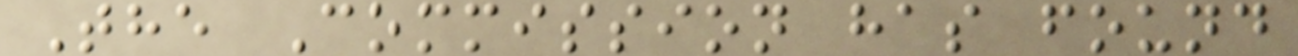The Commission has found
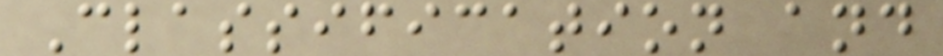Classification and
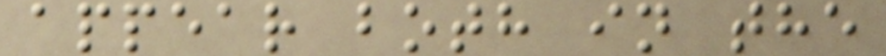appear both in the
